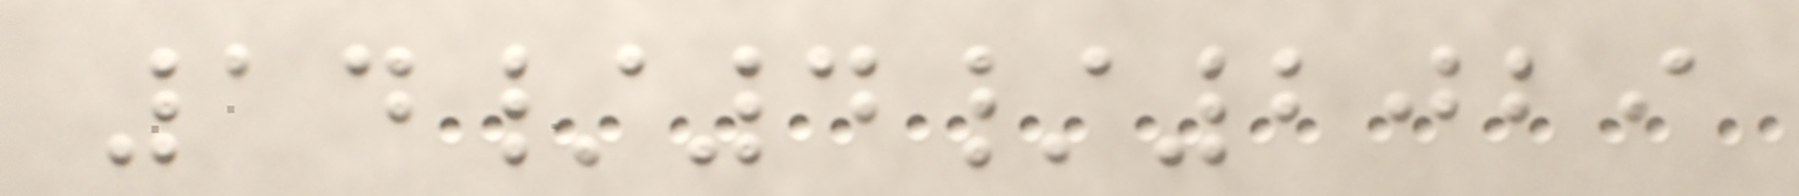14/4/2029
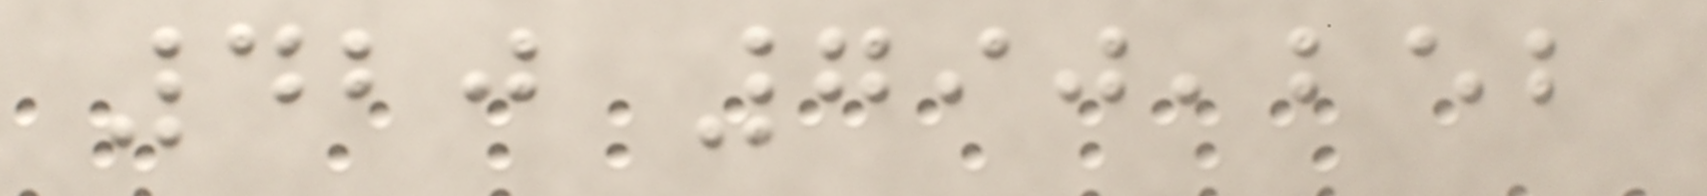420 790,252
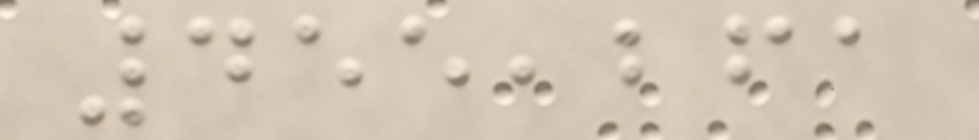455,261
